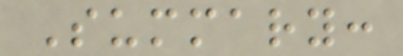Summary:
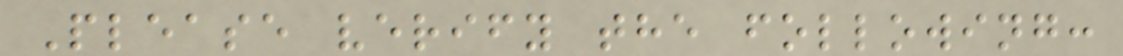Please verify the following:
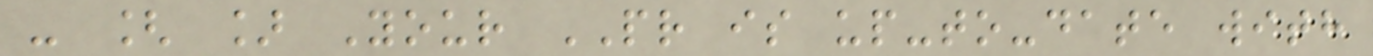- [ ] Your PR is up-to-date with
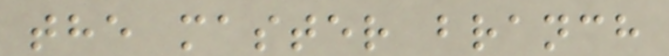the master branch
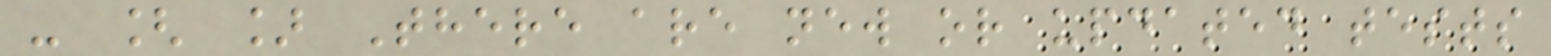- [ ] There are new or updated tests
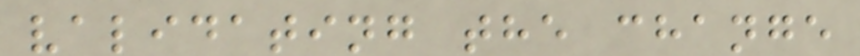validating the change
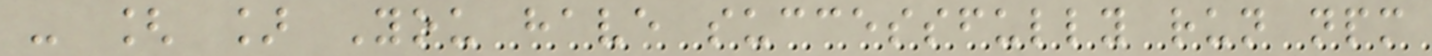- [ ] You have successfully run npm
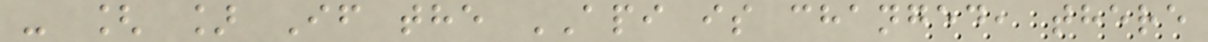- [ ] If the API is changed, there
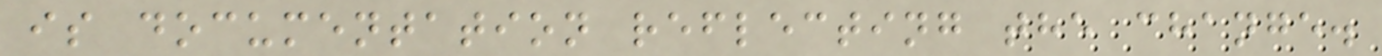is documentation reflecting the change.
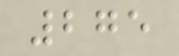275
